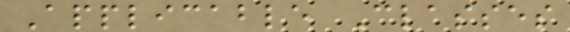Applicable Classes
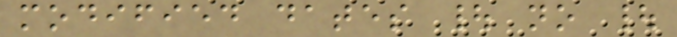modified dates | no |
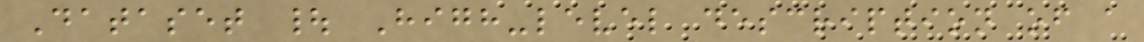Dataset | High-level description of a
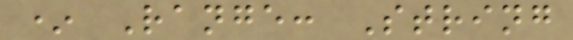* Range: String
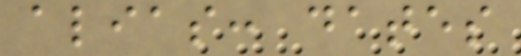alias: dates
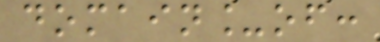domain_of:
